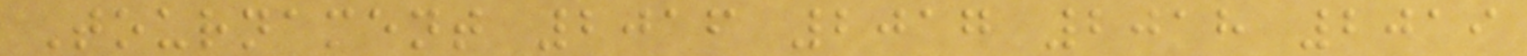Tournament 2016 2017 2018 2019
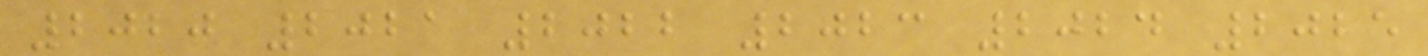2020 2021 2022 2023 2024 2025
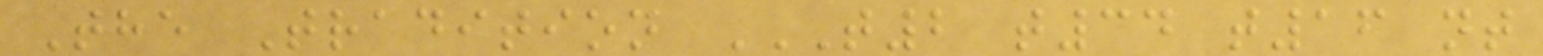The Tradition T2 T34 T16 NT
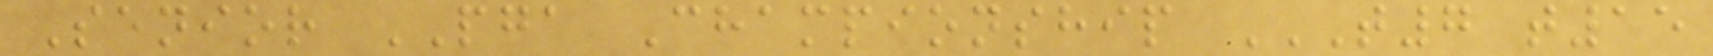Senior PGA Championship T7 T15
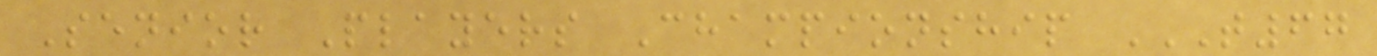Senior Players Championship T67
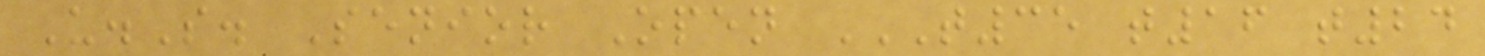U.S. Senior Open T35 T16 T24
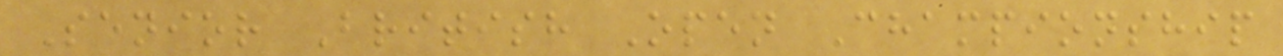Senior British Open Championship
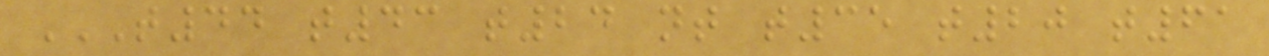T44 T43 T24 NT T35 T20 T61
